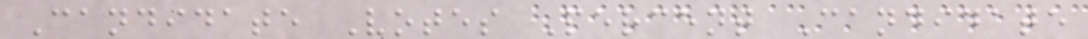Candidate Votes Percent Candidate
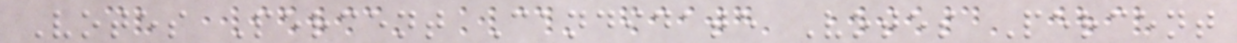Votes Percent Candidate Votes Percent
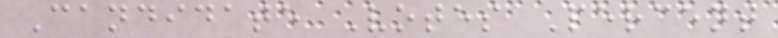Candidate Votes Percent
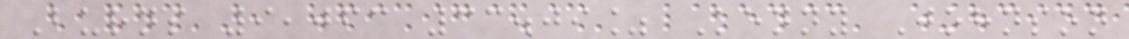Burns 9,063 33.09% Kenny Johnson
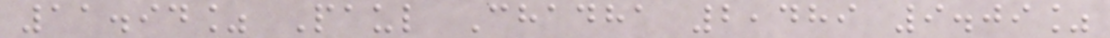11.94% Paul Chadha 2,489 9.09%
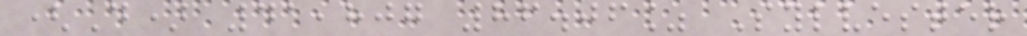(D) 41,807 86.06% Sylvester
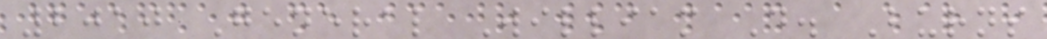2010 General William D. Burns
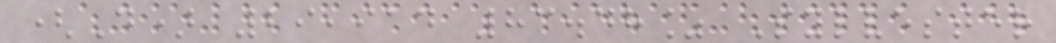(D) 29,914 83.48% Sylvester
